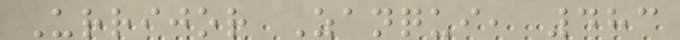Urrijor Zanqui, 483
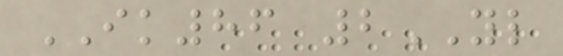IK86 2YL
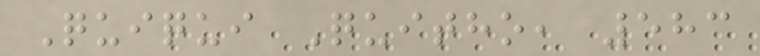Quiqui Quitho, 583
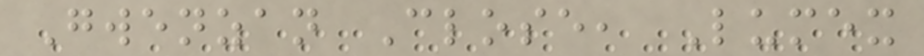Gwenzan Close, Lumex
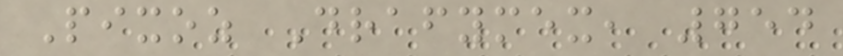Pixoz Drafymex, 754
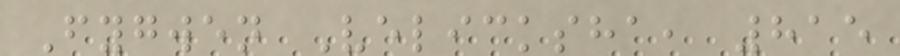Fygwen Velicksha, 815
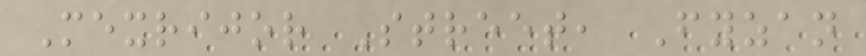Mexrijor Street, Fyzan
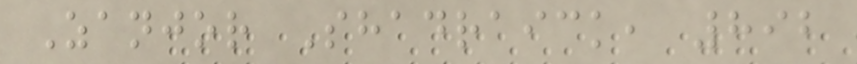Zanjor Shadraick, 892
